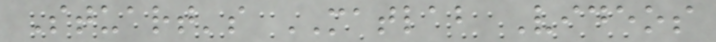Stuart's MATLAB Videos
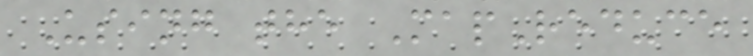Using the MapReduce
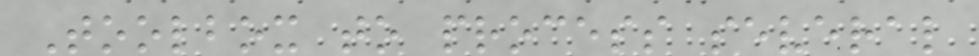Toolbox to process several
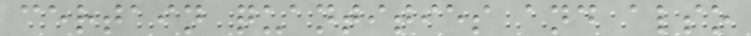certain quantities and also
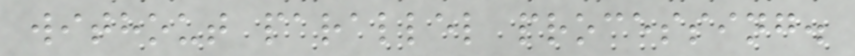without parallel processing.
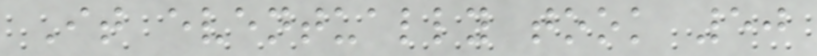It eventually took 50
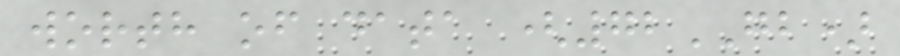worth of data (72GB)
